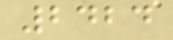2424
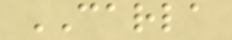CARLA
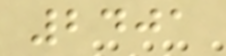2401
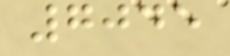7045
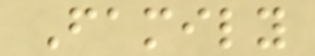Family
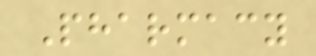Pharmacy
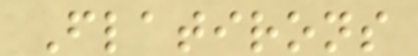Flatirons
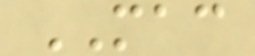MAC
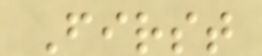First
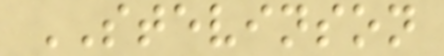STEVINSON
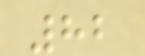82
